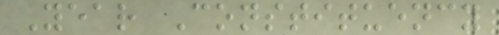Year Constituency
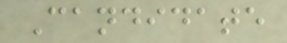Candidate
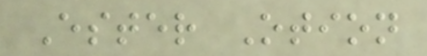Ester Otion
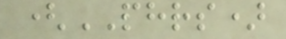(PHRS)
